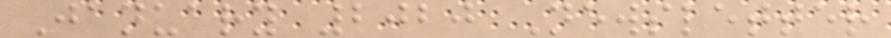January 2020 Newsletter
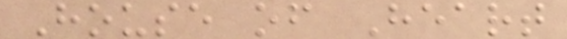House of Heart
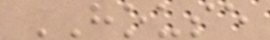HOUSE
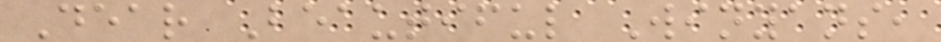Dear Beautiful Winyans,
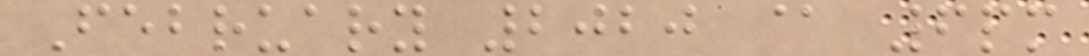February 2020 @ 6pm
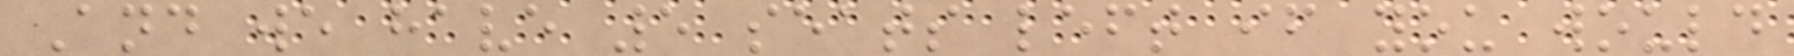And we have 5 seats left if you would
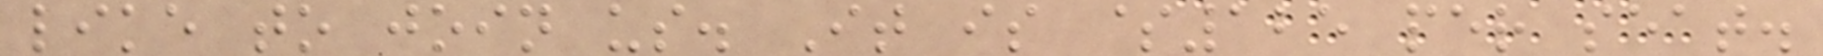like to join us. It is $125 per seat.
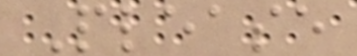Please
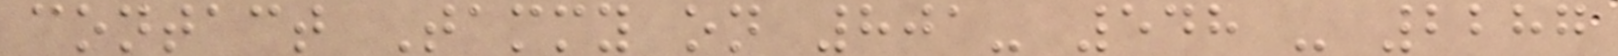contact Tammy on 801- 548 - 2287
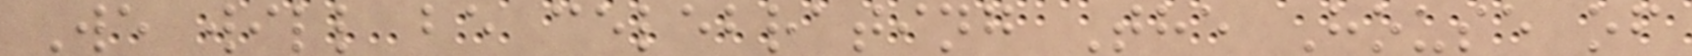We will be celebrating The House of
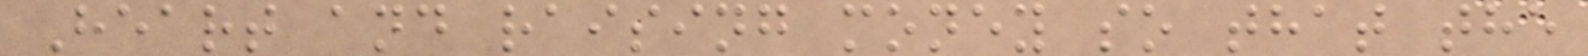Heart and raising money so that the
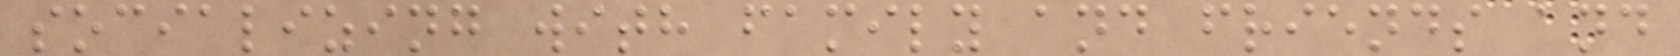socializing with family and friends and
